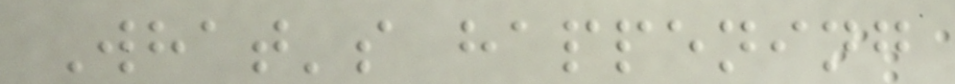What's happening
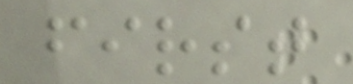first
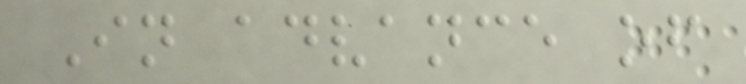In advance of
